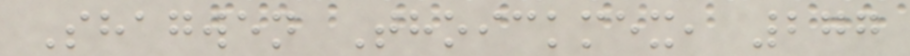Shagwen Thoickmex, 277
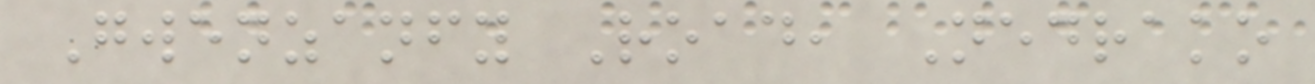Gwenzanfy Road, Nedrako
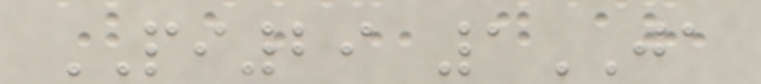PI29 1JA
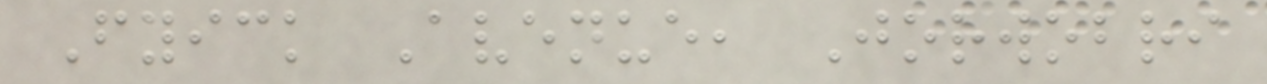Fyick Avenue, Jorwobri
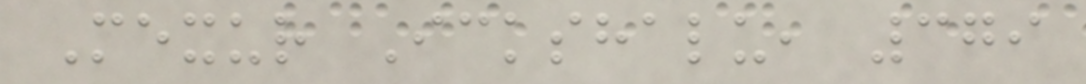Mexur Ickshalu, 379
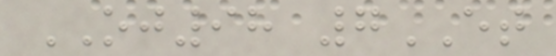OJ98 7ET
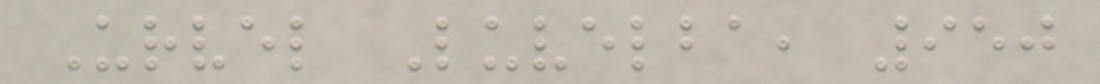Urvel Luvelba, 950
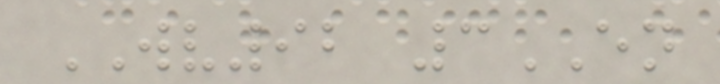WV92 3EN
